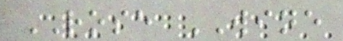ROSE WINE
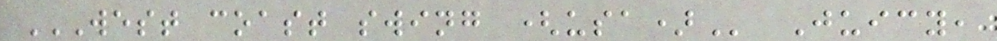WEST COAST SWING (USA) Juicy,
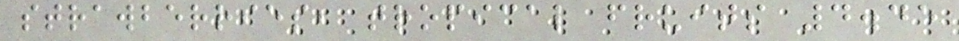strawberries, tropical fruits 4.45
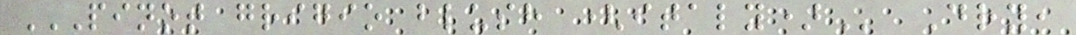PINOT GRIGIO BLUSH (ITALY) Dry,
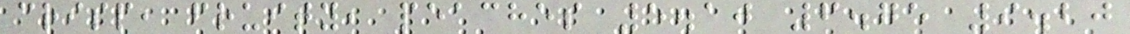crisp, fruity, peaches 5.10 6.75 9.20
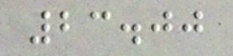23.00
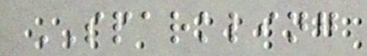SPARKLING
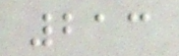213
